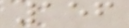156
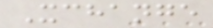Xchange
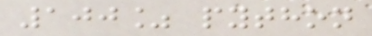100% python
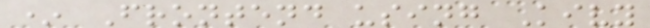* Frontend using Kivy
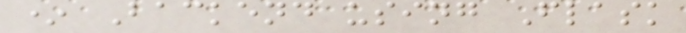* Backend using Flask
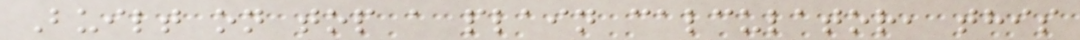Built on top a plain calculator, this
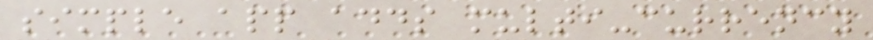simple app adds multi-currency
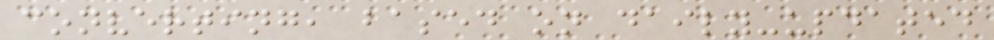converting, based on daily-updated
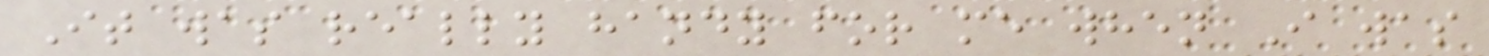It was really handy for me when I was
